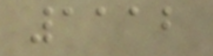1112
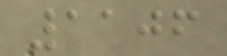1106
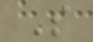S
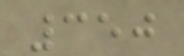350
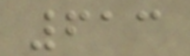613
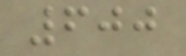600
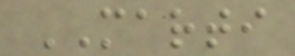MARTI
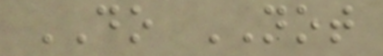DO NOT
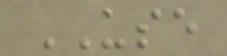USE
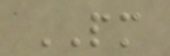PM
